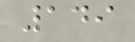149
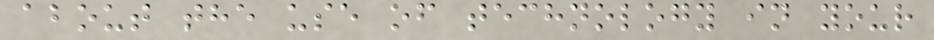about the use of technology in your
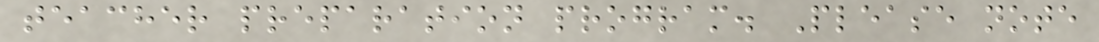teacher preparation program. Please note
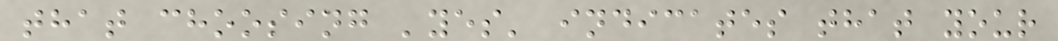that choosing 'yes' indicates that your
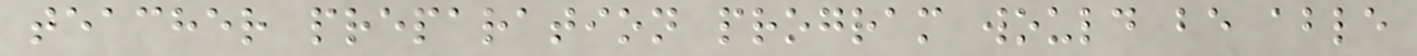teacher preparation program would be able
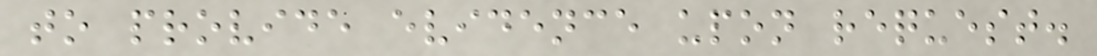to provide evidence upon request.
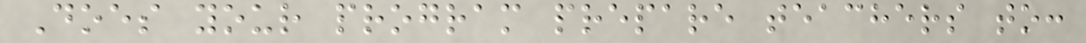Does your program prepare teachers to:
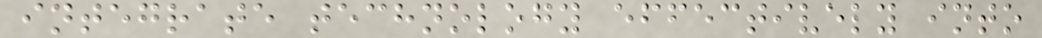integrate technology effectively into
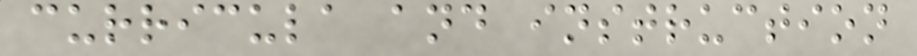curricula and instruction
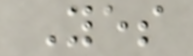Yes
